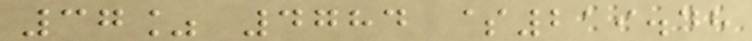37% 4784 $219.48
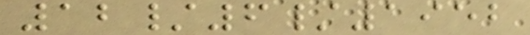12/6/1952
